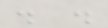. .
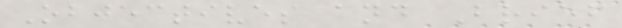Objectives and Brief
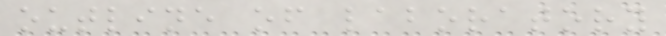outline of laboratory
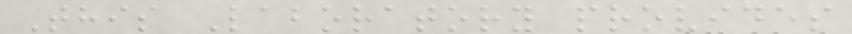This Laboratory provides
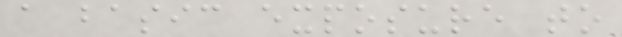a basic exposure to
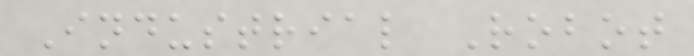Industrial Robot
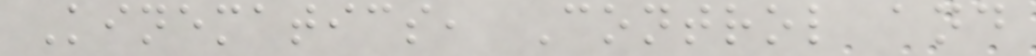Kinematics, Control and
